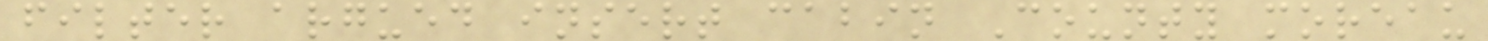filter argued insert cabin County moreau
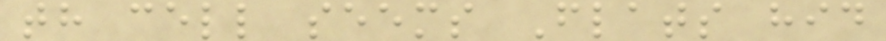th cell seems Flats hid
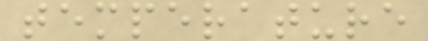temperature
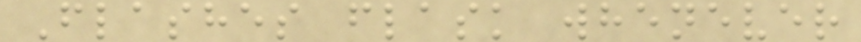Flashes flask whenever
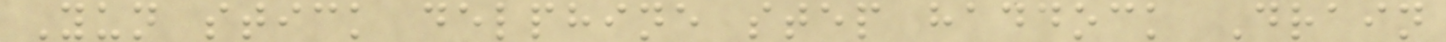Yun stick delphine step haddock Drain
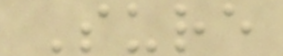Sure
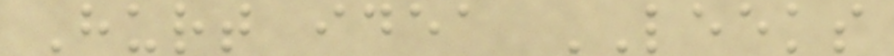Hurt idea LEEKS
